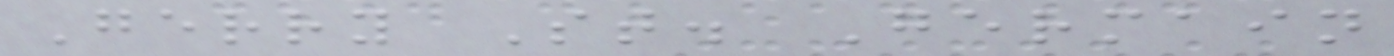Gerry St. Germain
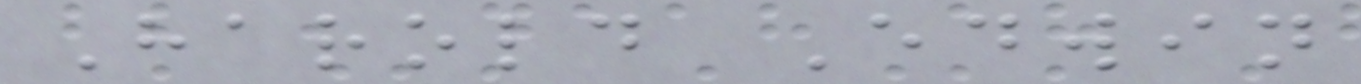Harold Edwin
